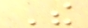The
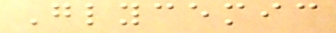Glycemic
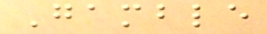Gamble
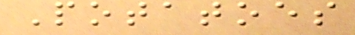Potatoes
